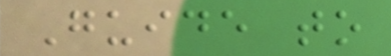Guide to
